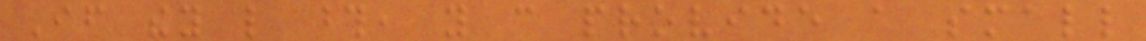If they like those, you can provide a small
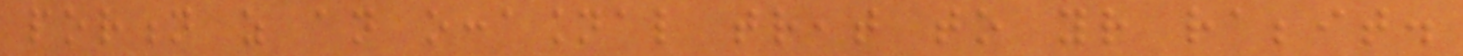portion as an occasional treat to your rabbit.
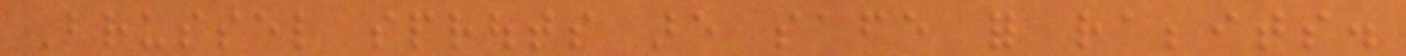Brussel sprouts are safe for rabbits.
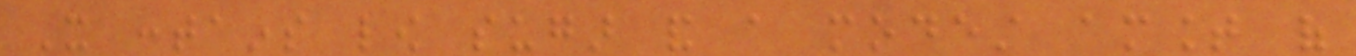It contains low sugar and a modest amount of
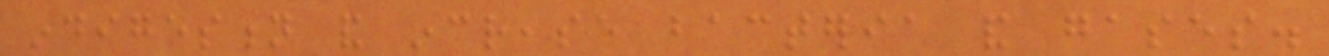indigestion and increase bacteria and gases.
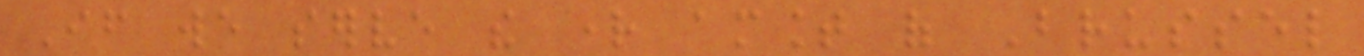If we serve the right amount of Brussel
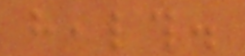health.
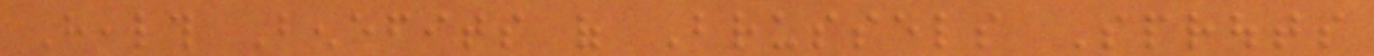Health Benefits of Brussels Sprouts
